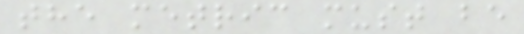the metric must be
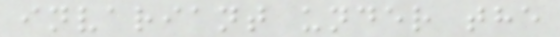invariant under the
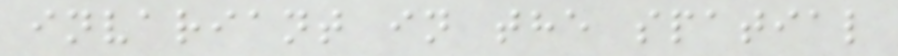invariant in the spatial
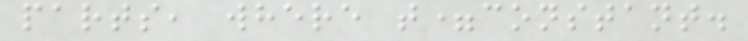parts, where t=constant.
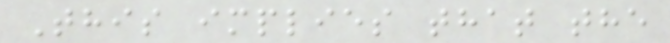This implies that the
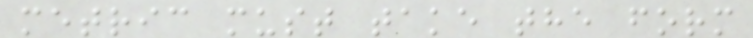metric must take the form
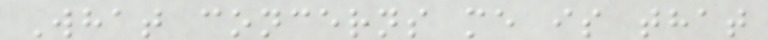What concerns me is that
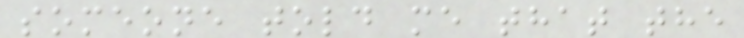someone told me that the
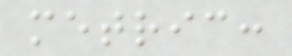metric:
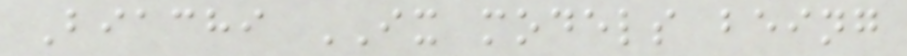Biachi IX models being
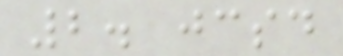2. jcsd
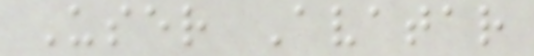User Avatar
